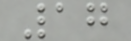17
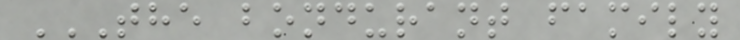THE BONDURANT FAMILY
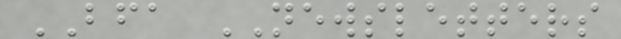BFA NEWSLETTERS
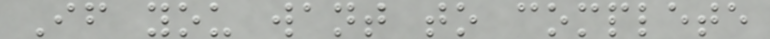If you want to complete
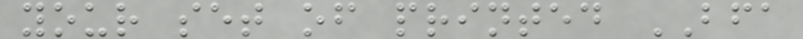your set of printed BFA
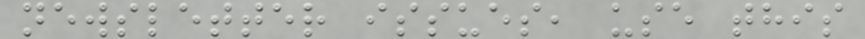newsletter issues, use this
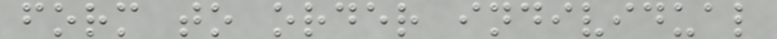form to order individual
